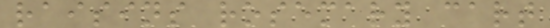raisins rosemary cart
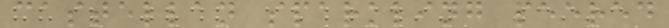castellan sparkling peered
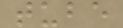tube
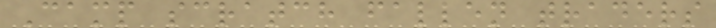Camp scratch fallen traders
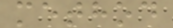method
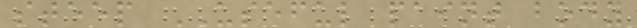steep USEFUL paint body
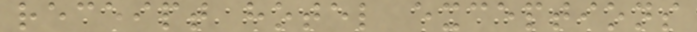receipt hotel exceptions
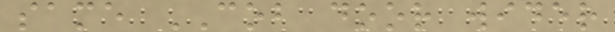same COB door wider
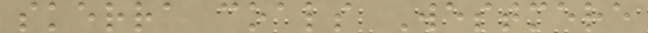skerra coals Westmere
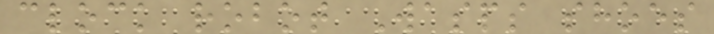clock robot Wasps shoes
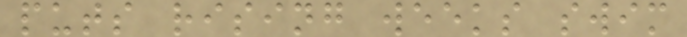puts rising weeks swim
